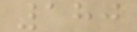180
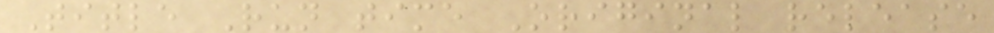Title Run time Original release
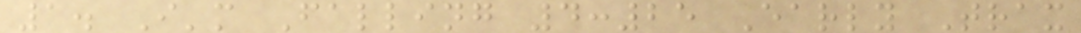1. I'm Falling 4:25 Early Trax
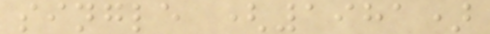single (1981)
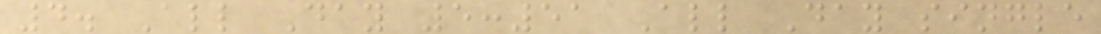4. All Day 5:51 All Day single
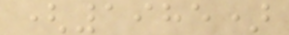(1985)
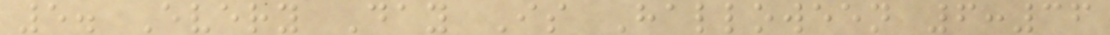5. Every Day Is Halloween 6:36
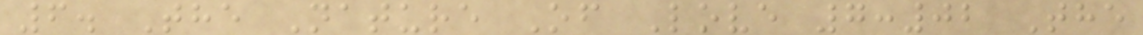6. The Nature Of Love 7:02 The
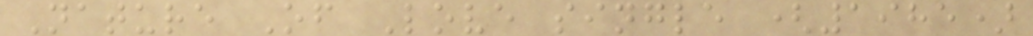Nature Of Love single (1985)
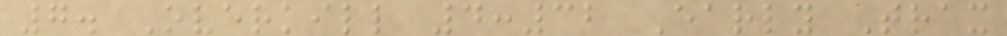7. Overkill 4:32 Early Trax
